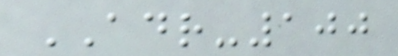ADR-100
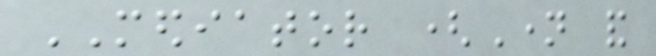MEDIATOR (Name and
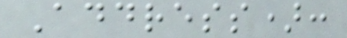Address):
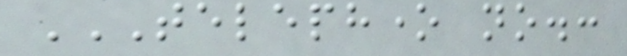TELEPHONE NO.:
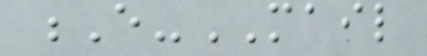E-MAIL
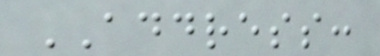ADDRESS:
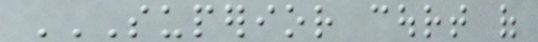SUPERIOR COURT OF
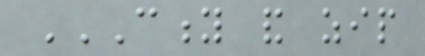CITY AND ZIP
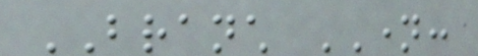BRANCH NAME:
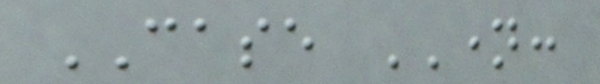CASE NAME:
